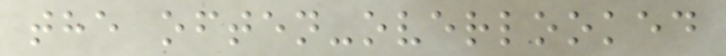the often-overlooked
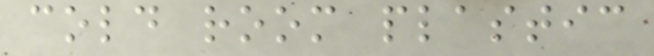cold room plastic
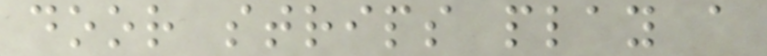door strips play a
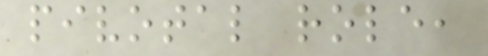pivotal role,
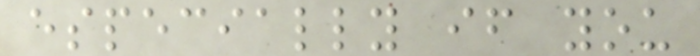especially if you
